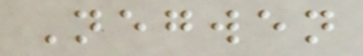Negwen
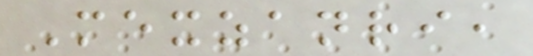Mexzanri,
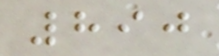890
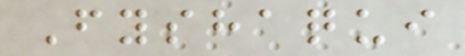Fyshaqui
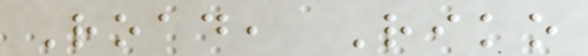Road, Riko
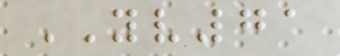YV71
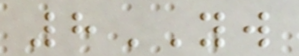8YW
